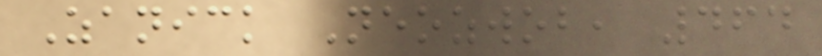Zanick Neozwob, 464
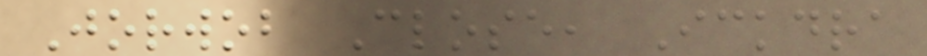Jorwob Close, Ickdra
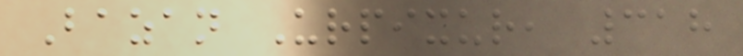Bazan Urpixur, 318
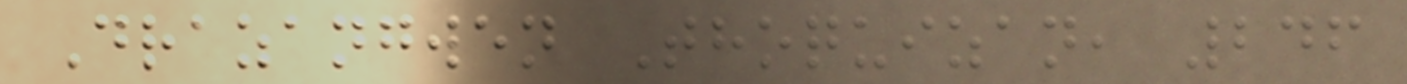Drazangwen Thoquizan, 246
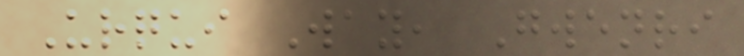Urqui Way, Gwenri
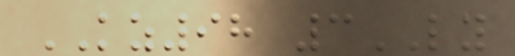KZ98 3LY
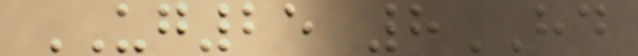UG25 8HD
